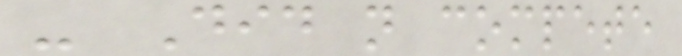- Did not compete
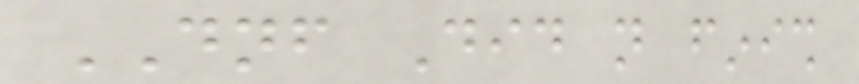DNF Did not finish
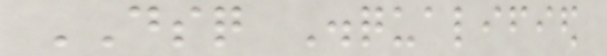DSQ Disqualified
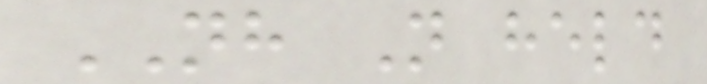NH Not held
